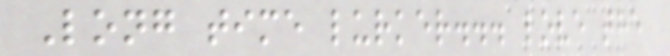Long time lurker... love the
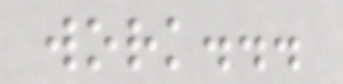work...
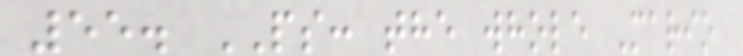55. PS: the whole Mario
